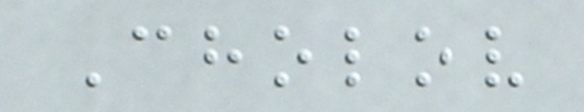Cholov
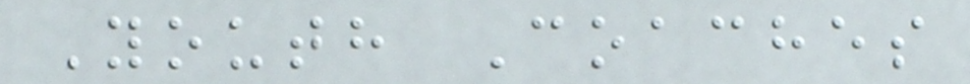Youth Coaches
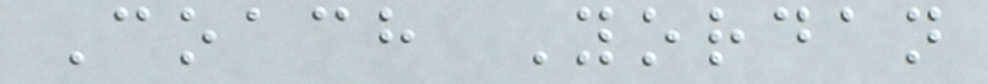Coach Yordan
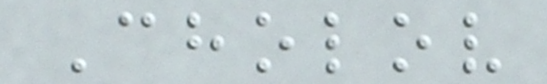Cholov
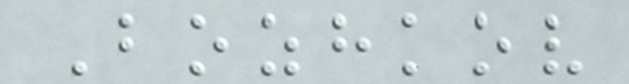Bozhkov
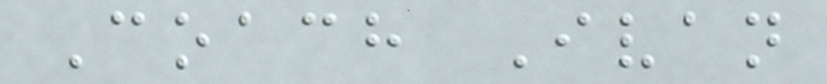Coach Ivan
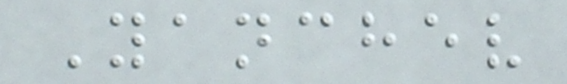Yanchev
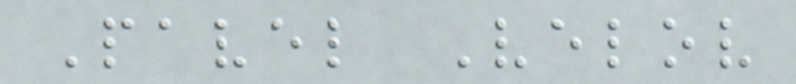Pavel Velov
